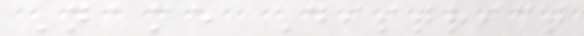Name District
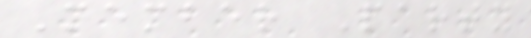Member Party
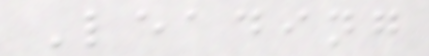Leading
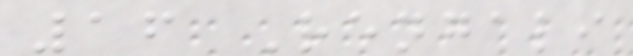16 Rengali
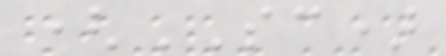(SC)
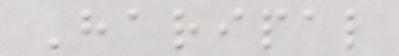Haripal
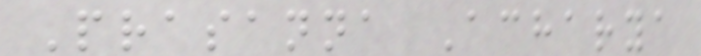Prasanna Acharya
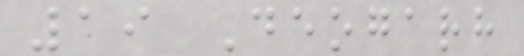19 Deogarh
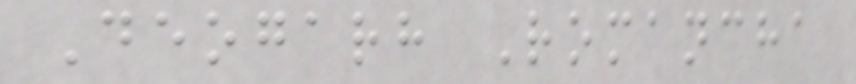Deogarh Romancha
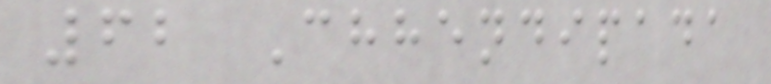62 Chhendipada
